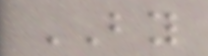BY
